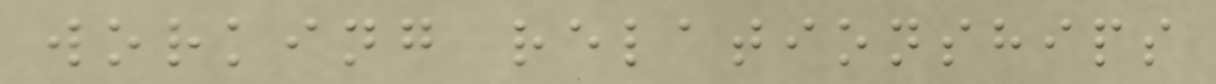working relationships
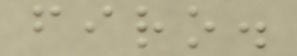firo.
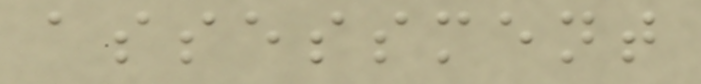assessment
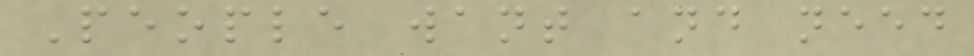People want and need
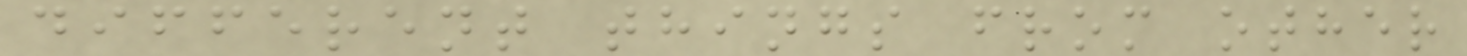different things from other
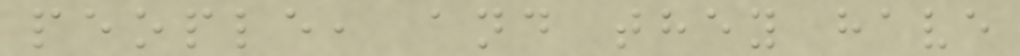people, and they have
